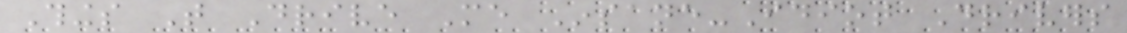Things That Drive Me Insane-Idiot Drivers
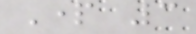Part 3
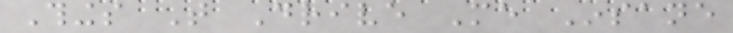Things That Drive Me Insane
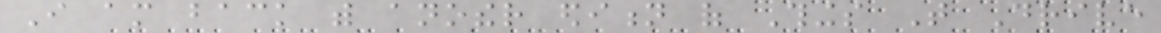I am back with another edition of Things That Drive
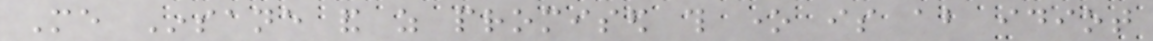Me Insane and as promised this one is about idiot
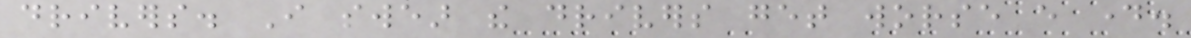drivers. I swear the drivers get worse every day.
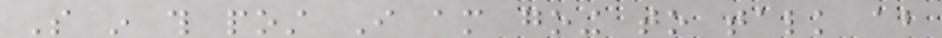So in this post I am going to talk about
